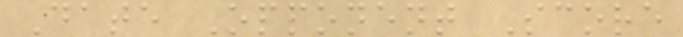Date Opponent Score
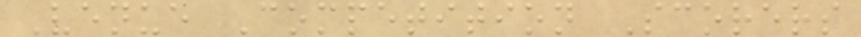Venue Competition Scorers
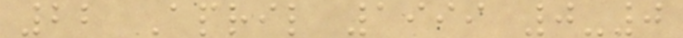22 April 1999 0-0
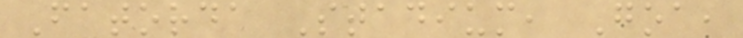Fatorda Stadium, Goa,
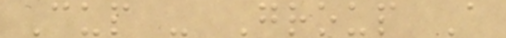Cup - Group A
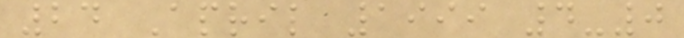24 April 1999 4-0
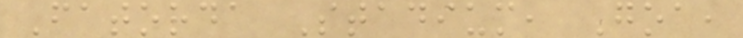Fatorda Stadium, Goa,
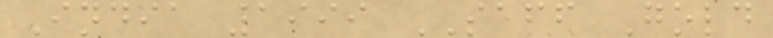India 1999 SAFF Gold
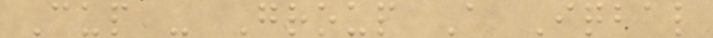Cup - Group A Iqbal
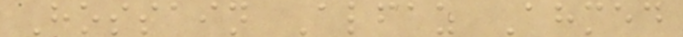Hossain Alfaz Ahmed
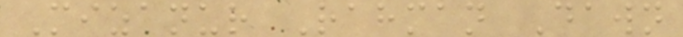Mizanur Rahman Dawn
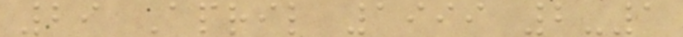29 April 1999 2-1
